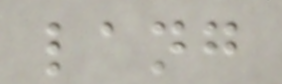lang
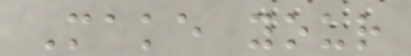Make your
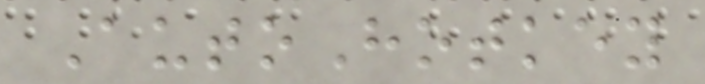AutoHotkey
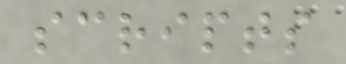scripts
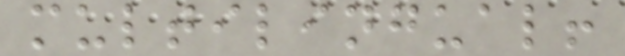multilingual!
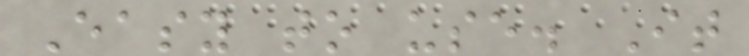Easy to use. It
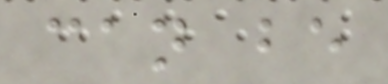can be
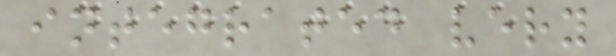integrated very
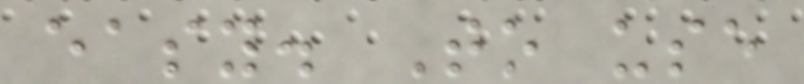easy. To use
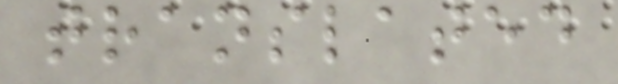translated
